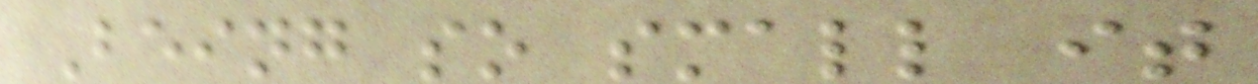Being so small it
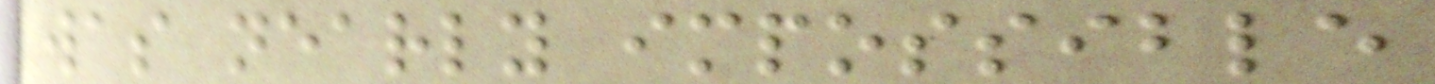was nearly impossible
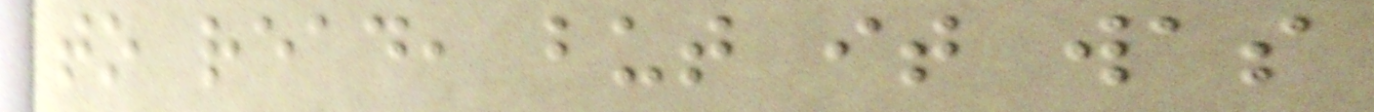to read, but it was
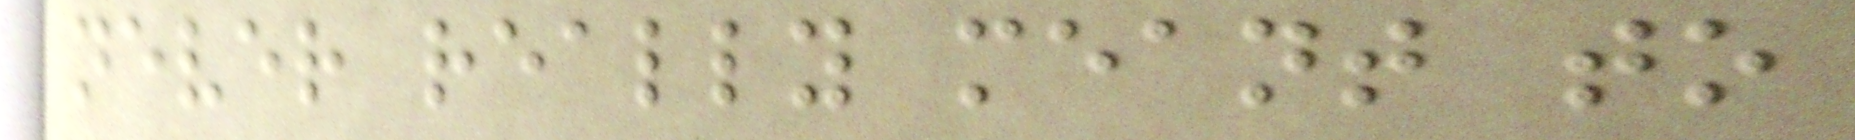never really meant to
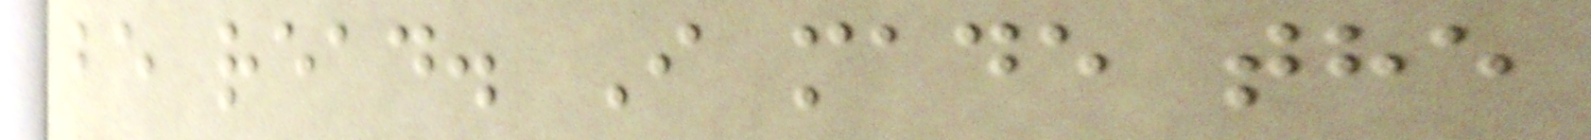be read. I made the
